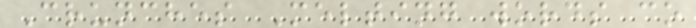Crunches Melting words co
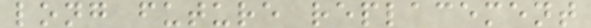long future replacement
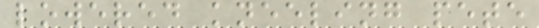lowered kneeling pete
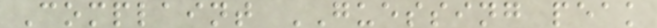Complaint GUESSING peak
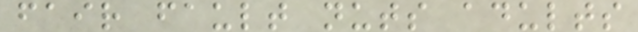fair fault nuts adults
